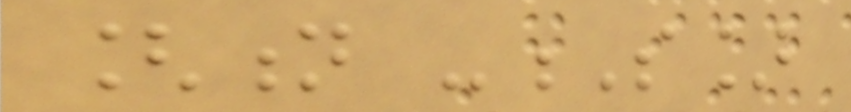[n -S]
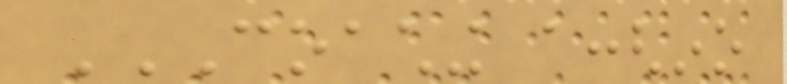COACHING ACCGHINO
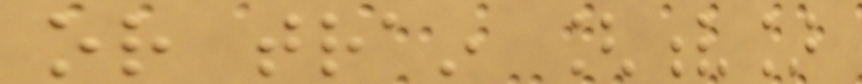or train [v]
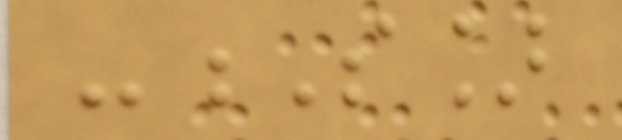-S]
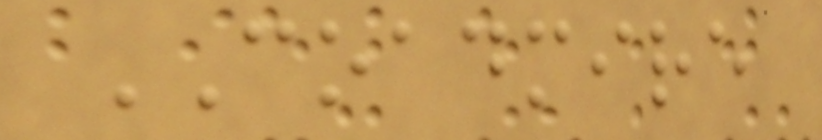COADMIRE
